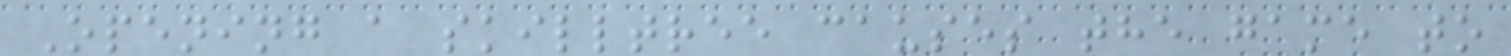Opening a skilltree causes the game to
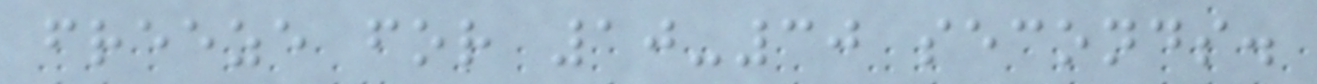freeze for 10-30 seconds.
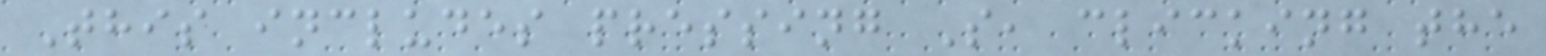This includes pressing S, clicking the
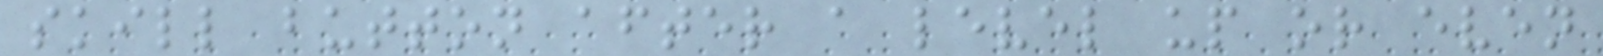skill button after a level up or even
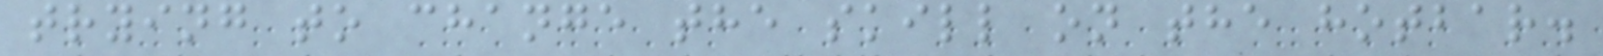trying to change the skill on the hotbar.
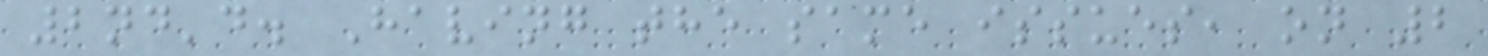2nd'd. Having the same issues, on 2
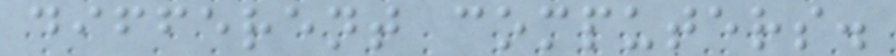different computers.
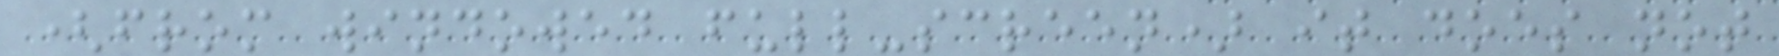(from windowed full-screen) it does not
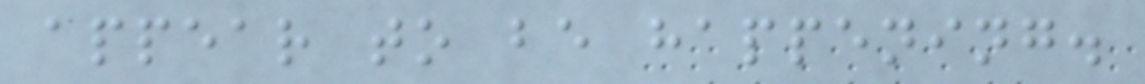appear to be happening.
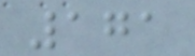171
